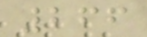266
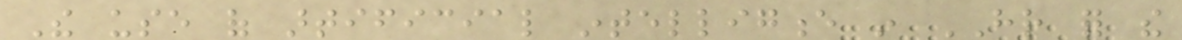The use of artificial intelligence in HR for the
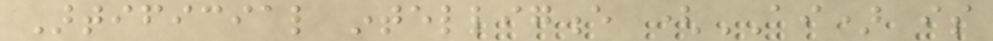Artificial intelligence (AI) is
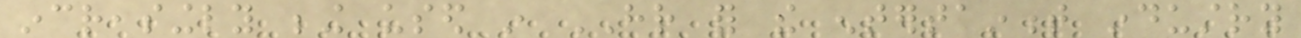increasingly being used in HR for the entertainment industry
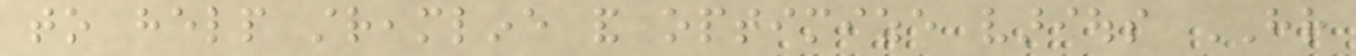to help streamline and optimize various HR
